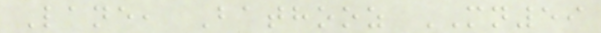Lane, Bathooz MN59
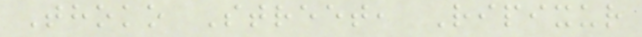Thoko Street, Ripixur
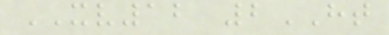XV12 2HT
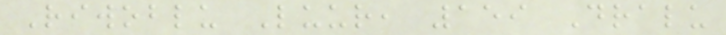Riwoblu Luur, 159 Dralu
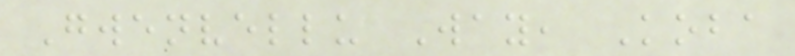Gwenvellu Way, Koba
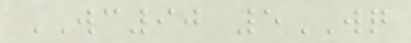WC90 5WQ
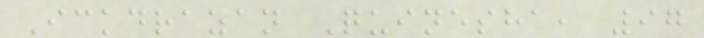Ickdrazan Quinesha, 97
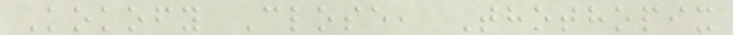Kokofy Close, Thothopix
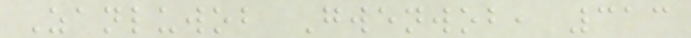Zanluwob Gwenwob, 313
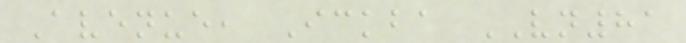Avenue, Ickba VN81
